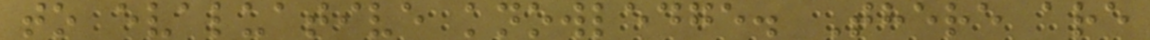to evaluative knowledge. There are
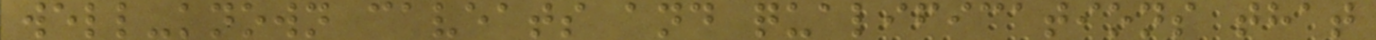well-known caveats and qualifications that
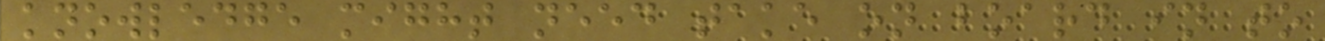knowledge might need take on board in to
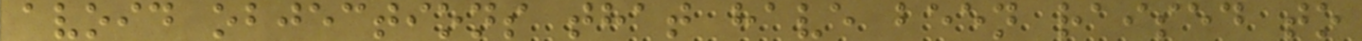avoid objections that have been raised to
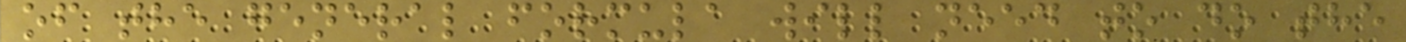of the general formula will need to do the
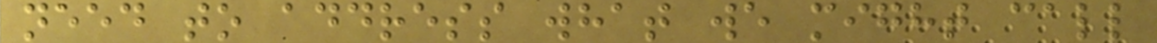need to address what we might call
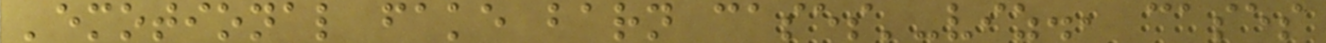'emotional fake barn cases'-viz., cases
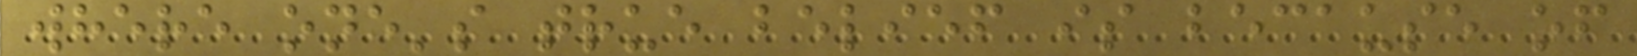where one's true belief is because of
